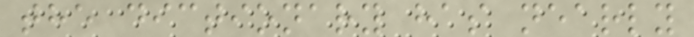the dictionary has nearly
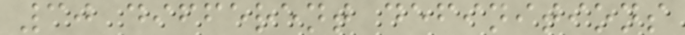30 different definitions
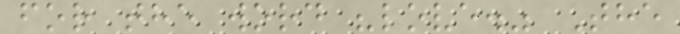for the word "love." The
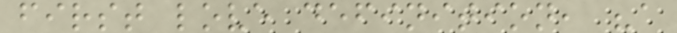first love definition, "a
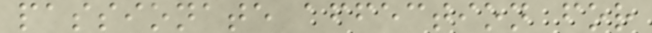passionate affection for
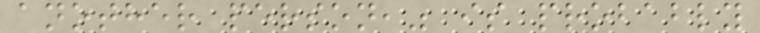another person," is probably
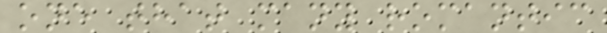one that many romantic
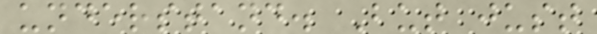understand. But just
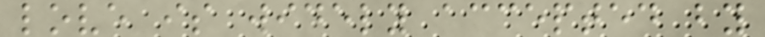love is widely accepted by
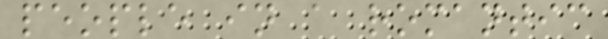people in a romantic
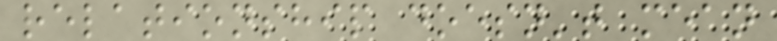relationship doesn't mean
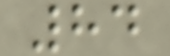84
